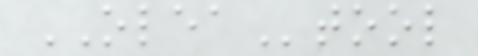OLEAtool
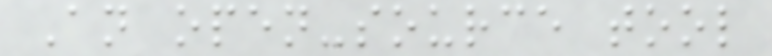An open-source tool
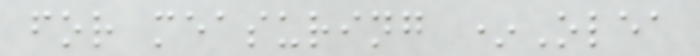for measuring *Olea
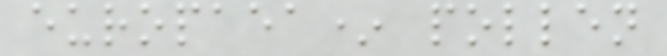europaea* pollen
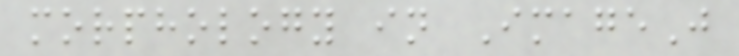morphology in ImageJ
